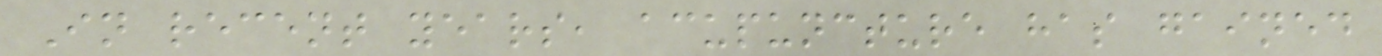In recent years, acupuncture has gained
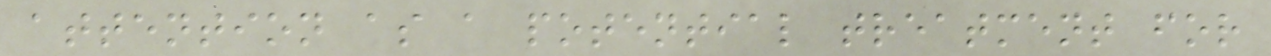attention as a potential treatment for
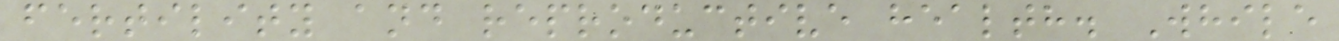fertility and reproductive health. While
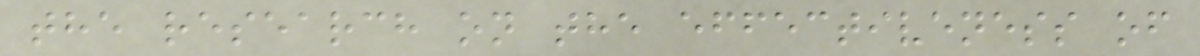the research on the effectiveness of
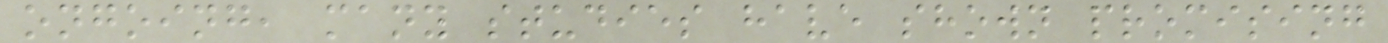ongoing, many studies have shown promising
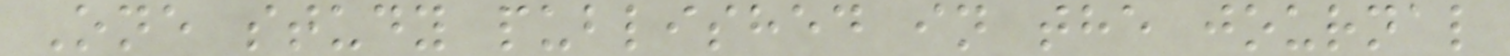One study published in the journal
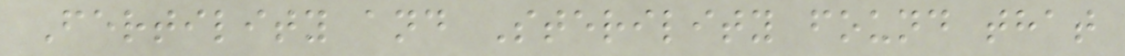Fertility and Sterility found that
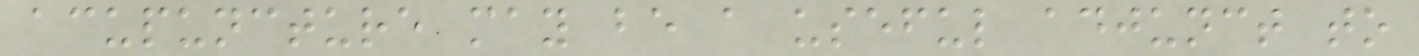acupuncture may be a useful adjunct to
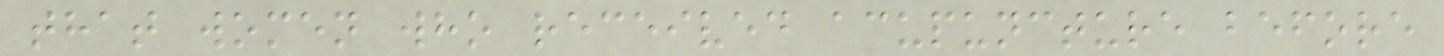that women who received acupuncture before
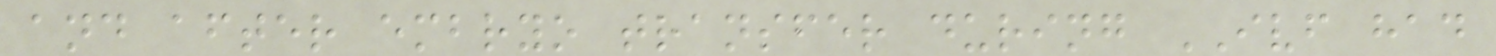and after embryo transfer during IVF had
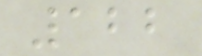122
